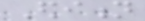Edition
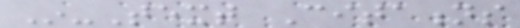In-Text Citations
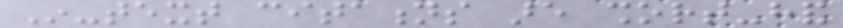In-text citations are short-hand
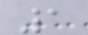1
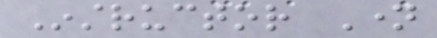Instructor Name
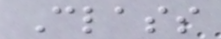Class
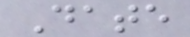Date
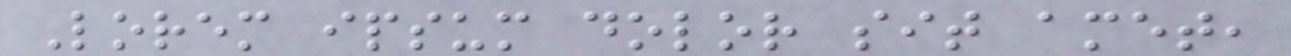Lorem ipsum dolor sit amet,
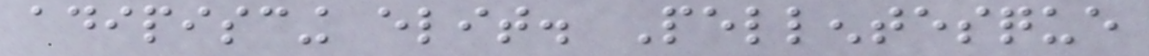adipiscing elit. Pellentesque
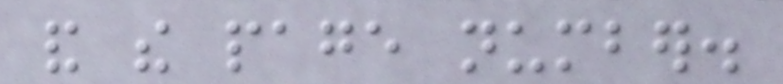and the page number.
